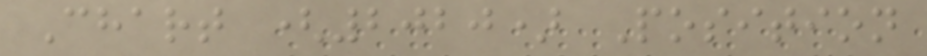Chart (2020) Position
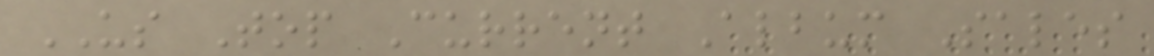US Top Current Album Sales
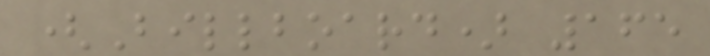(Billboard) 165
